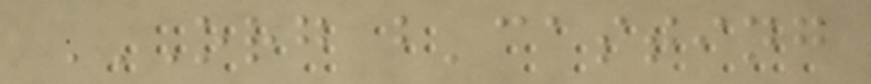ORG B'CASTING
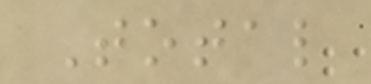Total
